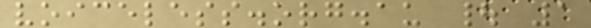voiceless.org.au | 1
